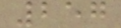257
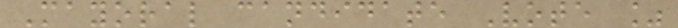Mayoral candidate Vote %
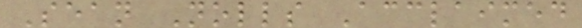Sean Nolls Acclaimed
